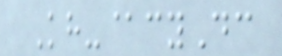Kh-@cyDc
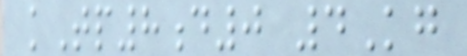kTp8d0 4Kg
